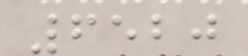6520
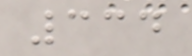334
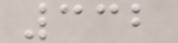332
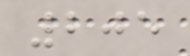205
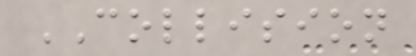COLLISION
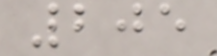205
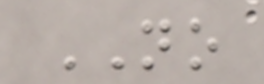NO
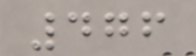476
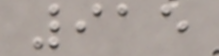915
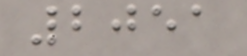2051
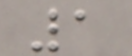1
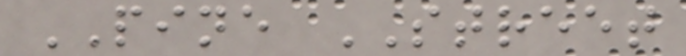PINE STREET
